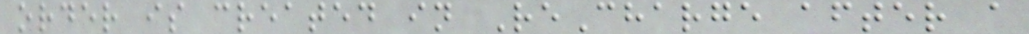order is created in ReCharge after a
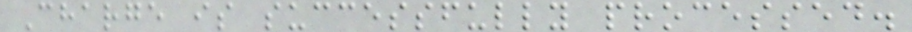Charge is successfully processed.
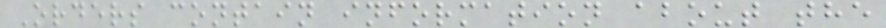Orders contain information about the
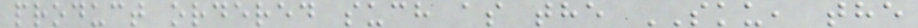product ordered such as the SKU, the
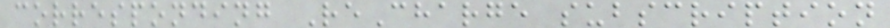corresponding ReCharge subscription
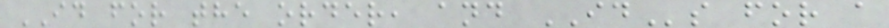ID for the order, and IDs for a
